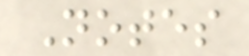Notes
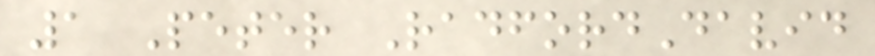1 Peter RadfordDavid
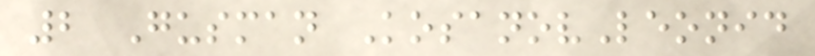2 Gusman KosanovLeonid
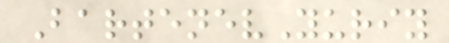BartenevYuriy
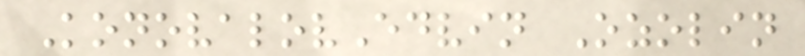KonovalovEdvin Ozolin
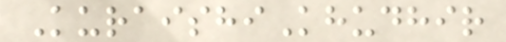KuraishiKhudhir
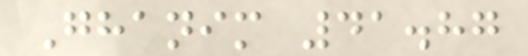Ghanim 41.87
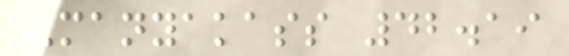Manyakass 42.19
